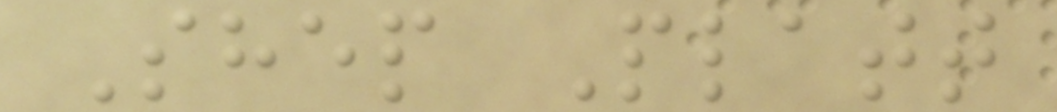Shep Platt
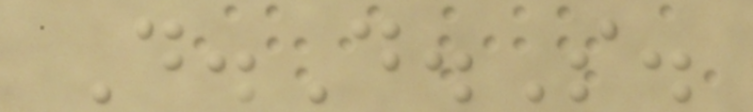D.D.S.
